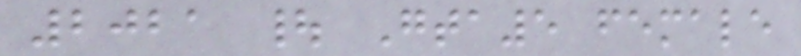2021 | Gta5 female
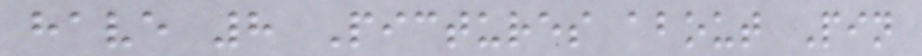have 8 Pictures about Pin
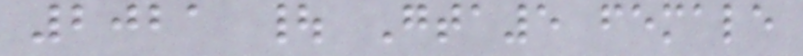2021 | Gta5 female
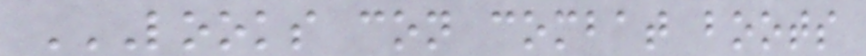LOOKS CON COMBAT BOOTS
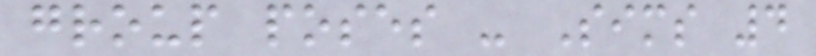group poses - Sims 4
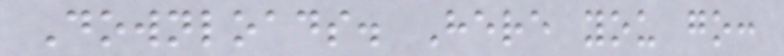Downloads. Here you go:
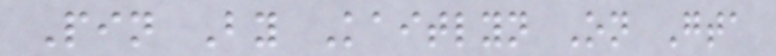Pin By Kaitlyn On Gta
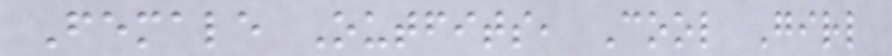Female Outfits, Cool Girl
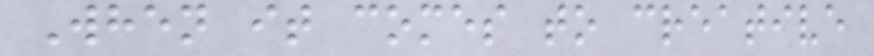When it comes to creative
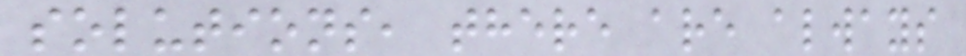solutions, there are always
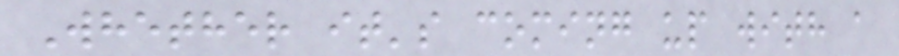Whether it's coming up with a
